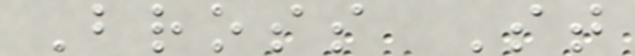Bross St
